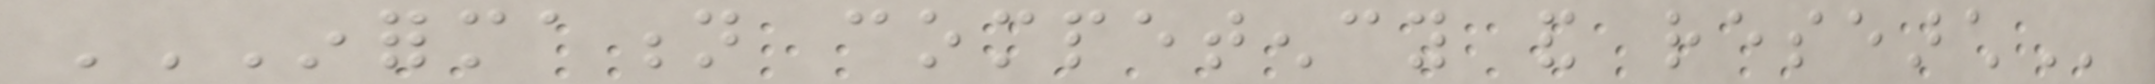INFORMATION COMPETENCY AND RESEARCH
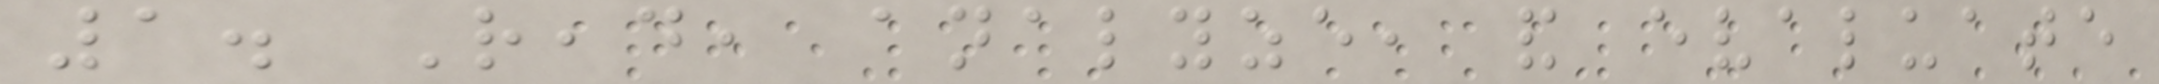1. Read, analyze, and evaluate
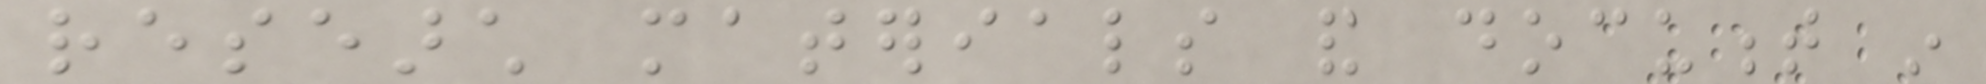research materials and document in
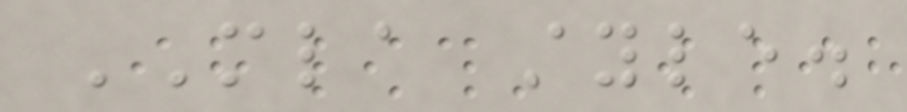MLA style.
